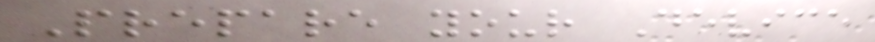Prepare your Device
